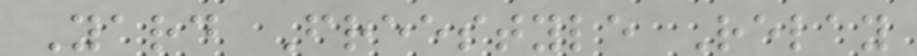Yard Freestyle Relay
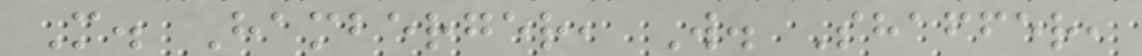M. Hamberger, W. Shaffer,
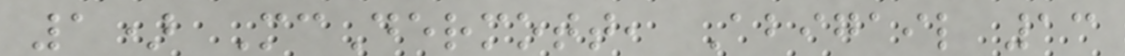1) McDermott, Abigail 13
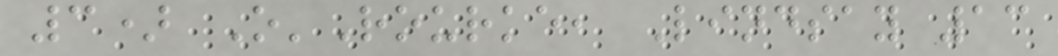3) O'Rourke, Lindsay 13
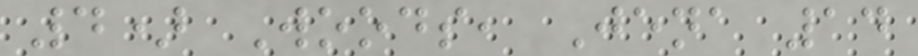4) Woods, Jena 14
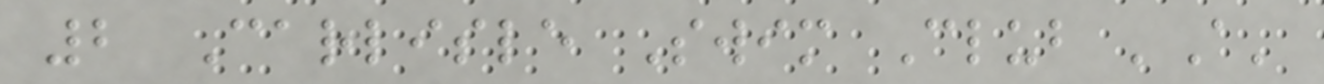2 Carlisle Swim Club 'A'
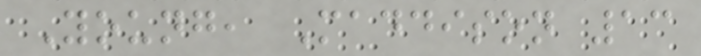Young, Maddison 13
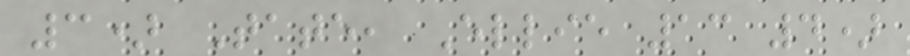3) Tate, Ellie 13 4)
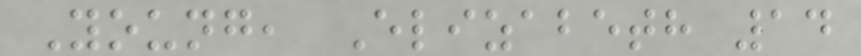Young, Elizabeth 14
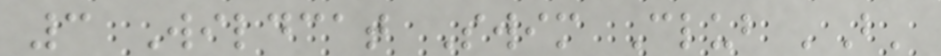3 Wildcat Swim Club 'B'
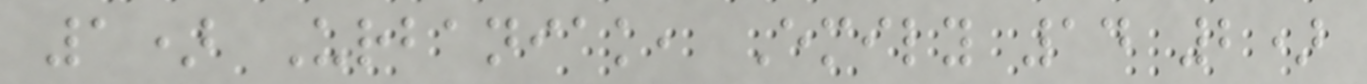1) Urbaniak, Emily 14 2)
